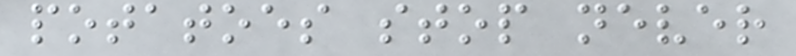potatoes stop never
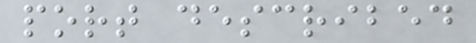port described
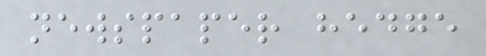newspaper hedge
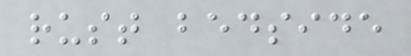rust bedside
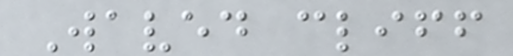Waved cliff
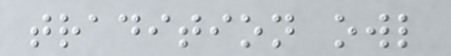tradition owl
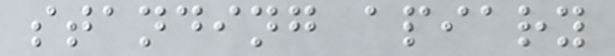standing apiary
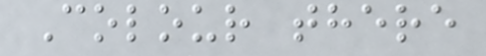Colour there
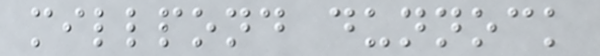millpond dunnock
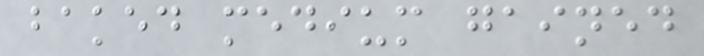baked medium gained
